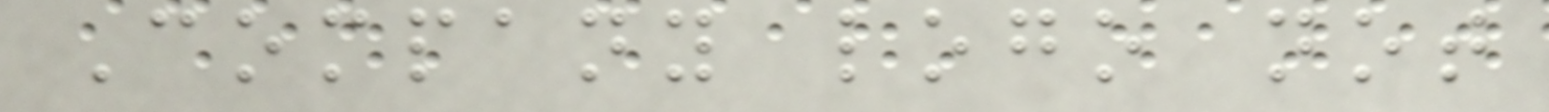Company logo not
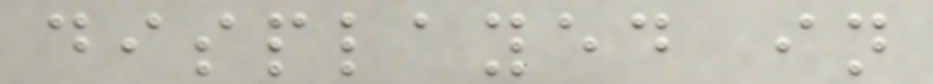displayed in
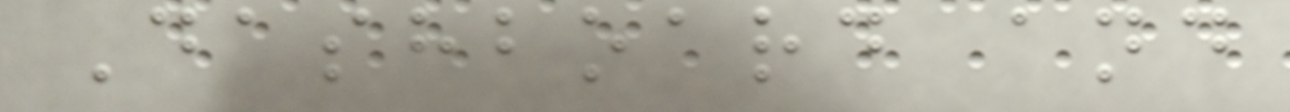Dashboard and
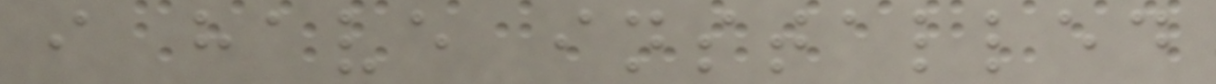i have installed
